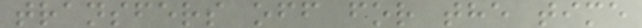transfers off for the time
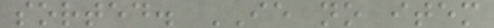sorted. IE no item
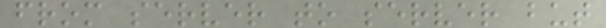from server to server but
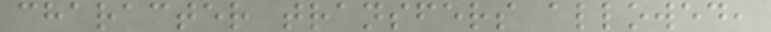character transfers allowed,
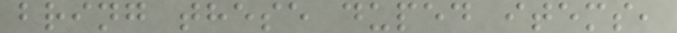bring these duped items,
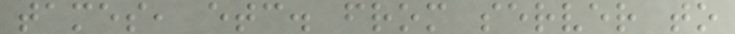tames, etc. from server to
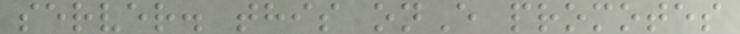server. this onE promotes
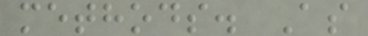methods. As
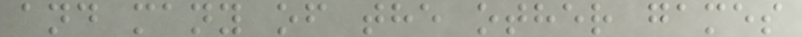and many of the other games
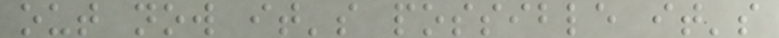out now it's possible it's
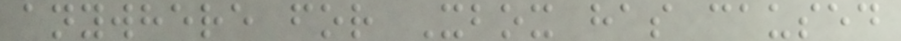anywhere for Xbox has caused
